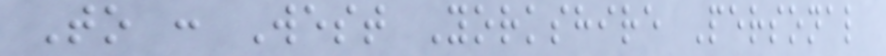To : West Yorkshire Personal
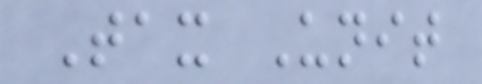Tax Unit
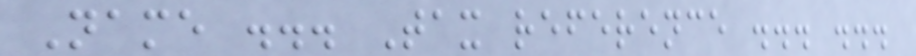Name ... Tax reference ... ...
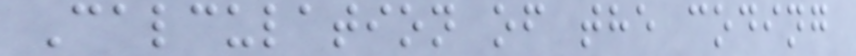Calculation of the coding
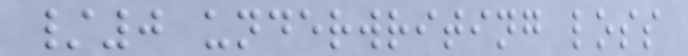/0 underwriting loss
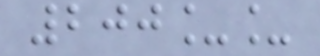200__
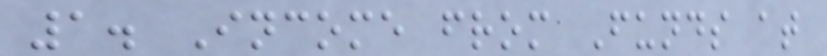1. Income from Funds at
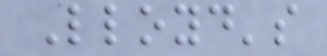Lloyd's
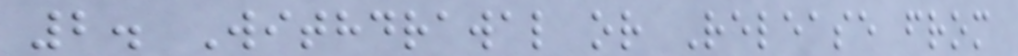2. Withdrawal or Release from
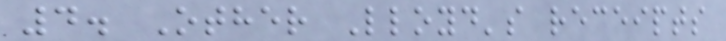4. Other Lloyd's receipts
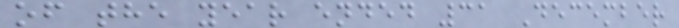of the year ended 31 December
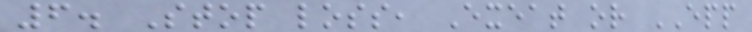6. Stop loss, Exeat or EPP
